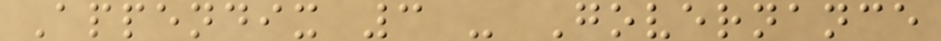Appendix 3 - Governance
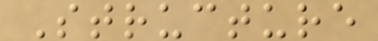Structure
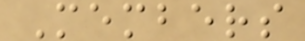Members
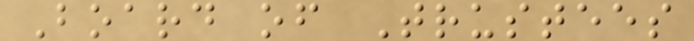Board of Trustees
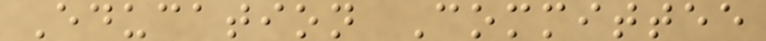Education Committee
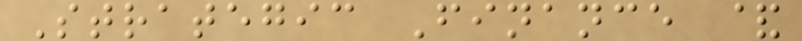Strategic Finance &
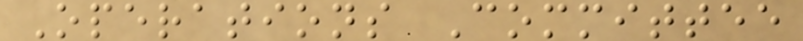Operations Committee
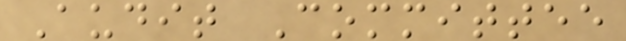Audit Committee
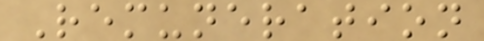Remuneration
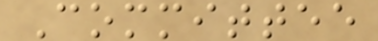Committee
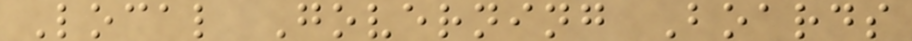Local Governing Boards
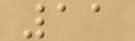11
